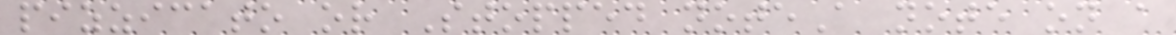pizzicato or Stopped noteA note on a
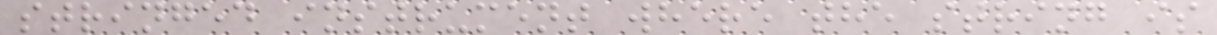stringed instrument where the string is
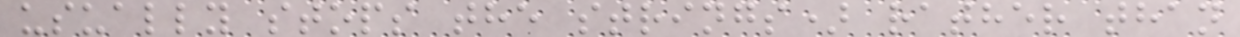usually stops the strings) rather than
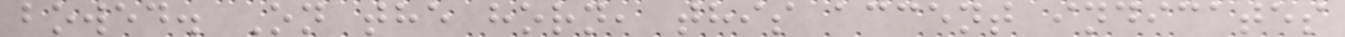bowed. On the horn, this accent indicates
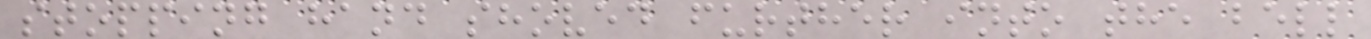stopping hand shoved further into the bell
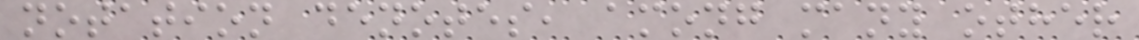notation denotes, among many other
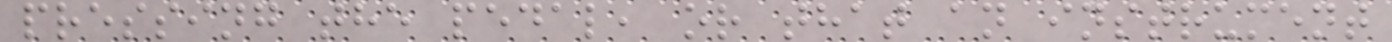pressing the pedal, or that an instrument
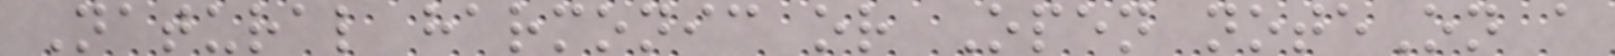Natural harmonic or Open noteOn a
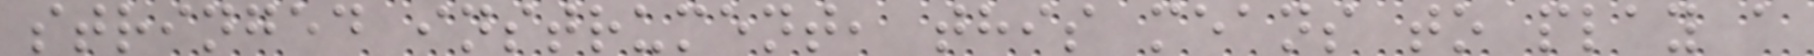stringed instrument, this means to play a
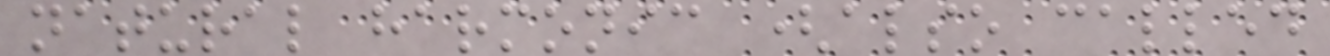natural harmonic (also called
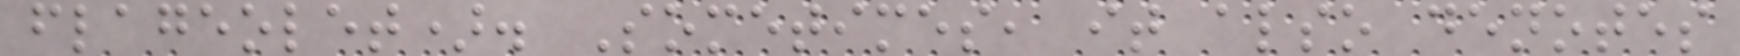flageolet). Sometimes, it also denotes
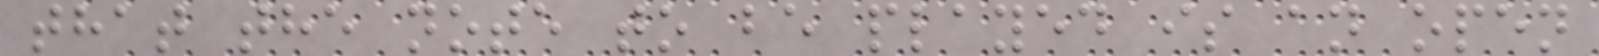that the note to be played is an open
